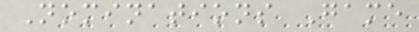Nominations Game
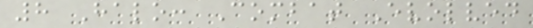8 Halo: Combat Evolved
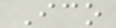Ico
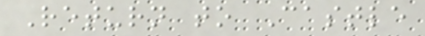Return to Castle
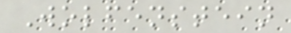Wolfenstein
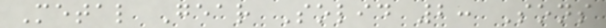Metal Gear Solid 2: Sons
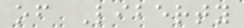of Liberty
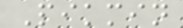Pikmin
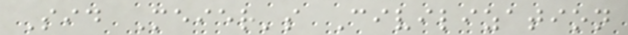Sid Meier's Civilization
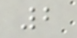2
